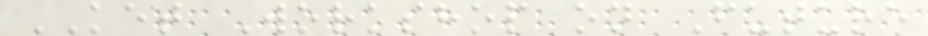KET Workshop on Future
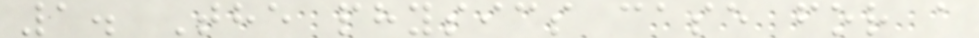1. The physics case for a
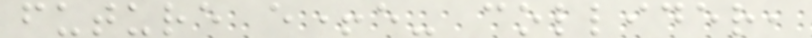future e+e- collider,
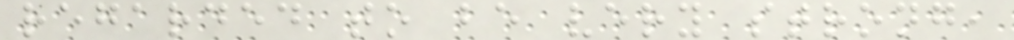regarded to be very strong,
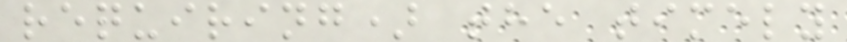requiring) the timely
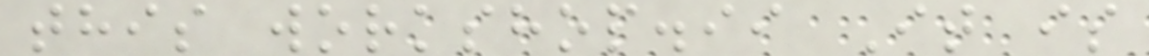this workshop.ii It is
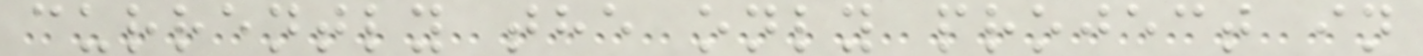currently the only project in
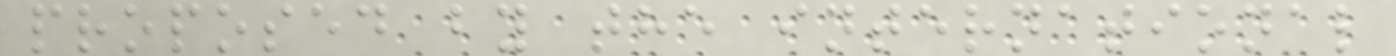proposed by the international
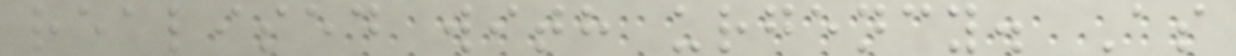realised with urgency. As
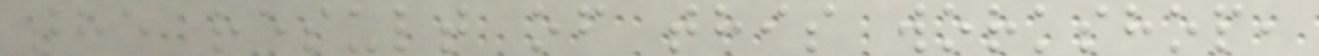the result of this workshop,
